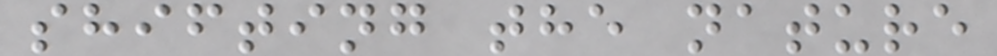shifting the nature
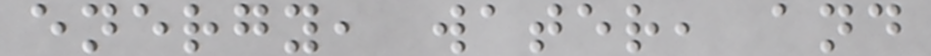energy, water, and
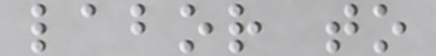labor to
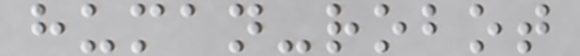human-robot
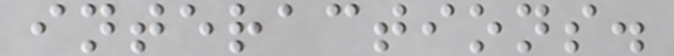interactions.
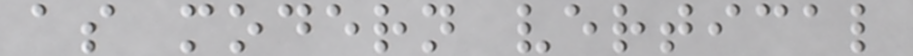as modern vertical
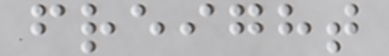freight
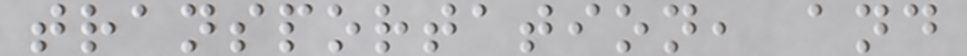transportation, and
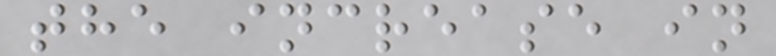the increase in
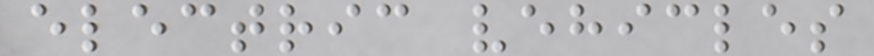electric vehicles
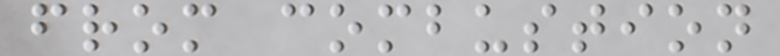from combustion
